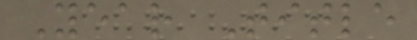Year Title
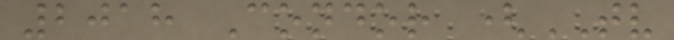2018 Condor (TV
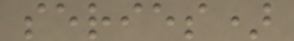series)
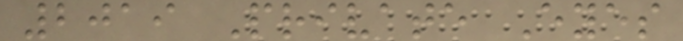2019 Private Eyes
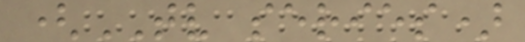(TV series)
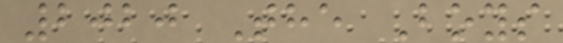2020 The Boys
